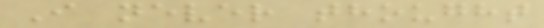I never thought
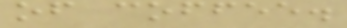of coffee.
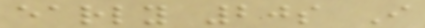early 20s I
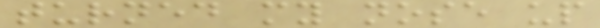turned my nose up
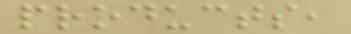products,
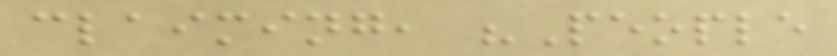claiming, "People
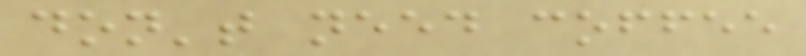don't need coffee
